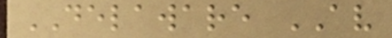DELAWARE AV
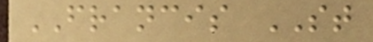FRANCIS ST
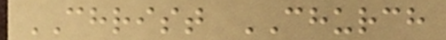CHRIST CHURCH
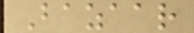Bazaar
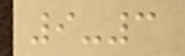9-3
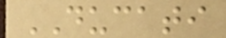DUCATI
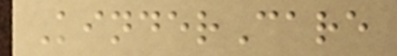KinderCare
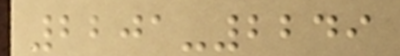2201-2249
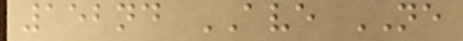152nd AVE NE
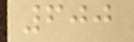600
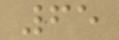65
